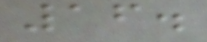16.
